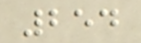254
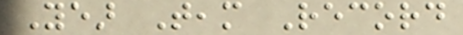Year Team Record
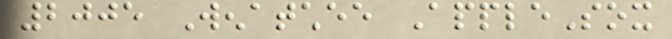2005 Wenatchee AppleSox
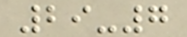29-7
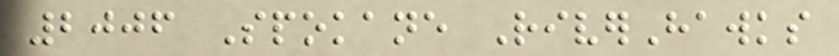2006 Spokane RiverHawks
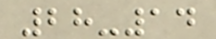28-14
